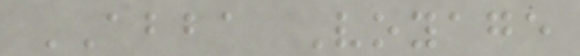ABBA Voyage
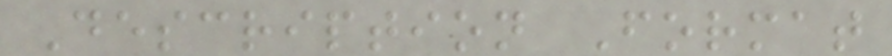Description Format
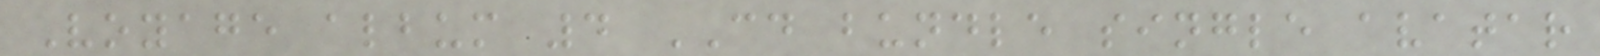Voyage album 4 CD bundle single avatar
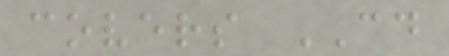covers CD
